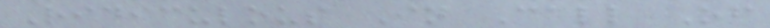Ridiculous In Call Of
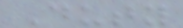Duty
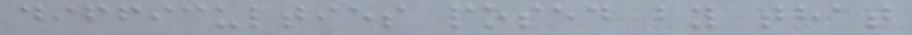difficulties posed by that
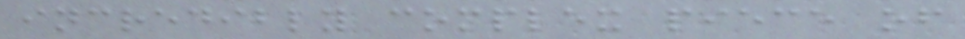incredibly complex piece of
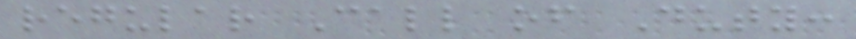regular Call of Duty:
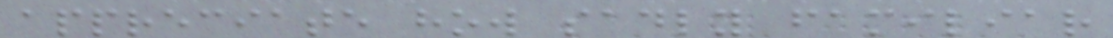appreciate how sadly familiar
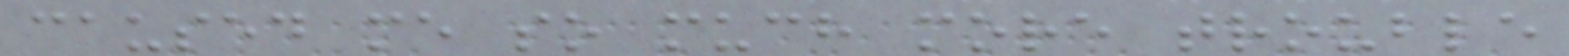caused me so much more trouble
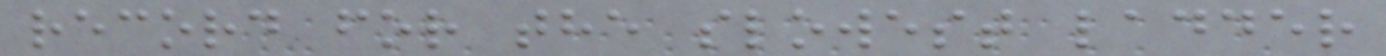record for the slowest ladder
